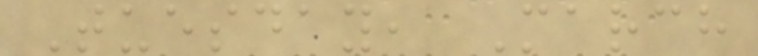Tuesday, March
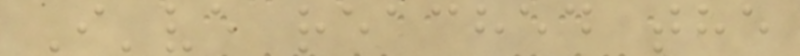I've reached the
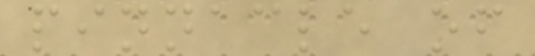pinnacle of
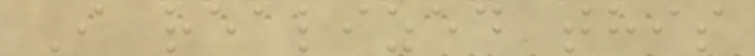I realized this
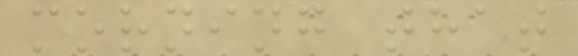morning that
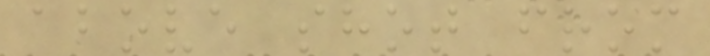above shot from
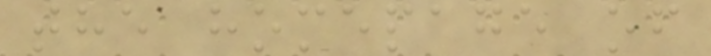the homepage of
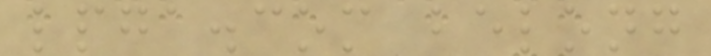lpga.com belong
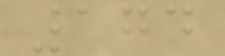174
